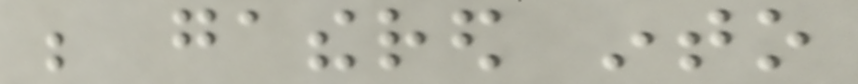be gathered into
